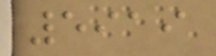5919
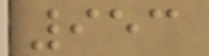953
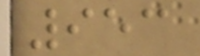953
